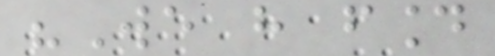"We have found
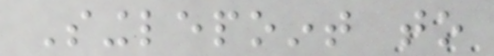Singlepoint to
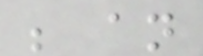be an
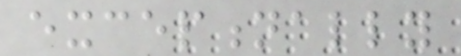exceptionally
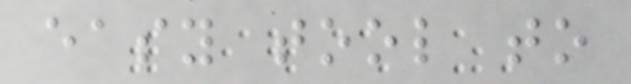easy tool to
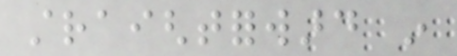straightforward in
